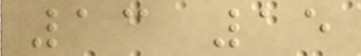13 15
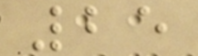25
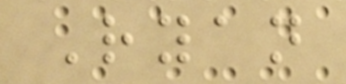Ryan
